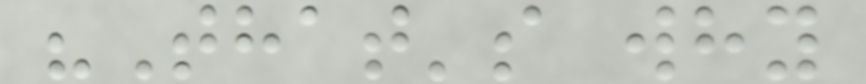"That's why
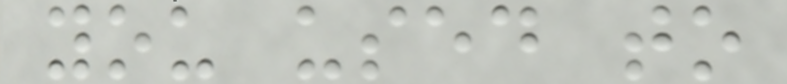you used to
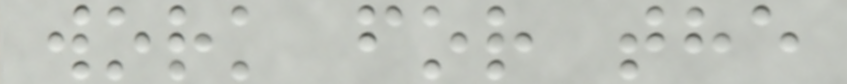work for the
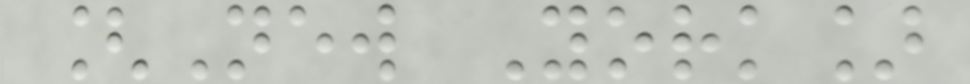[New York]
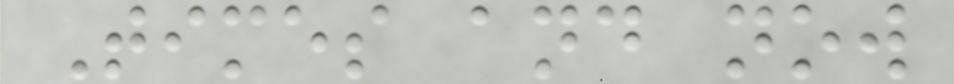Times and now
